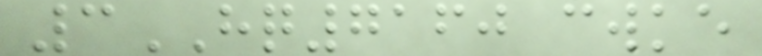3HQ7160 cwke
